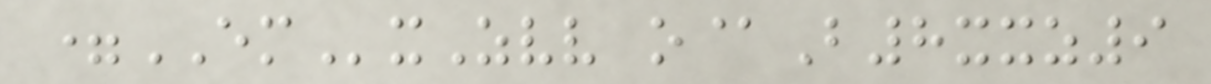=EMxZvv o@B8xxz9
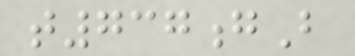t737gB
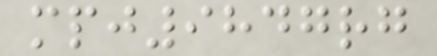mpj9847rg
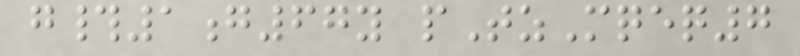g#1g67y pTzMqeq7
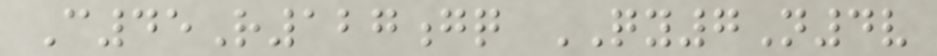C45R127gq QY7N4v
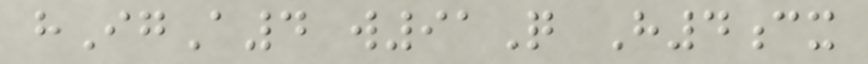hIgA4 w91Q H4cx
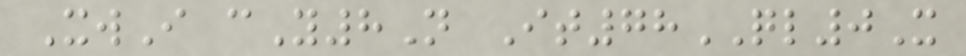XwI cY8N It78QL0X
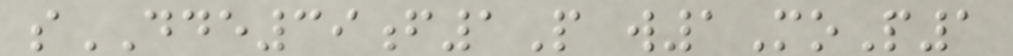sDDE39f1P w1MoP1
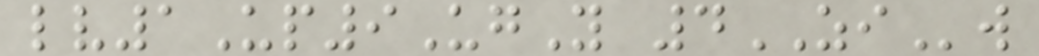lv1Up9UgY 4ZIw
